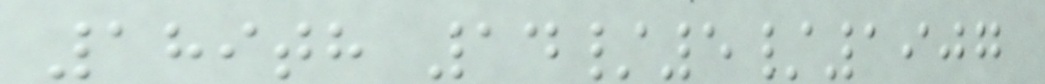189th 14/5/1907
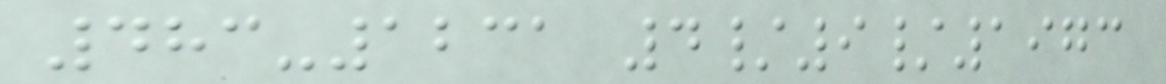483-1231 4/9/1973
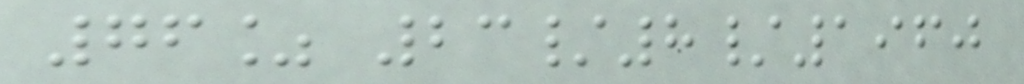76% 23/8/1960
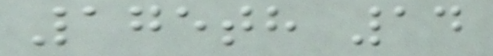175th 14
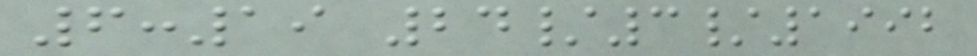6:19 24/3/1992
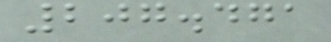207.471
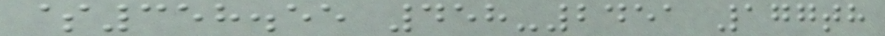$358.55 458-2451 177th
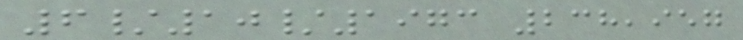6/10/1973 238,957
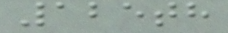125th
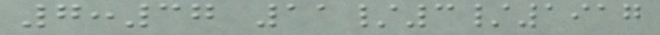7:37 11/3/1917
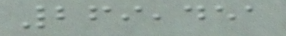269,451
